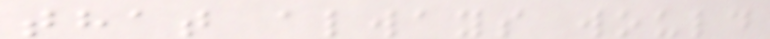that always would
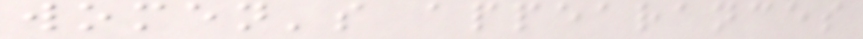women's appearances
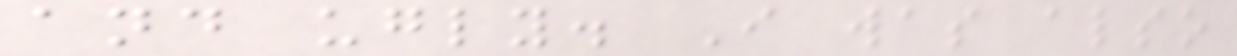and ugly. I was also
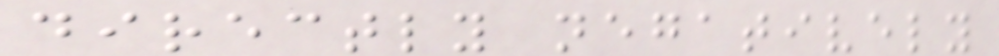directly negatively
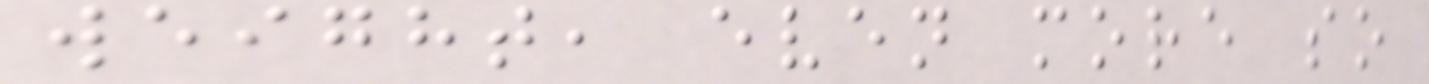weight, even more so
